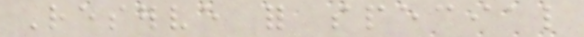Reserve for special
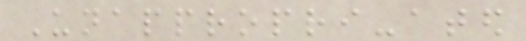Unappropri-ated
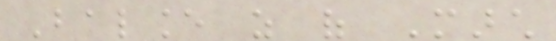Balance as of March
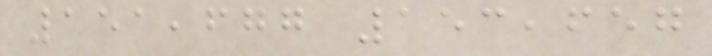151,677 153,657
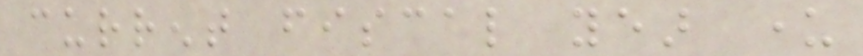current fiscal year under
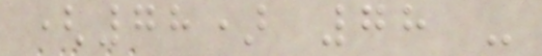(78) 78 -
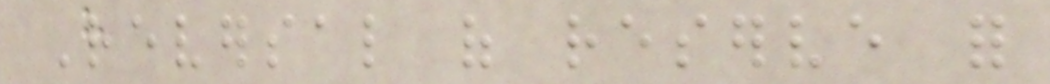Reversal of reserve for
